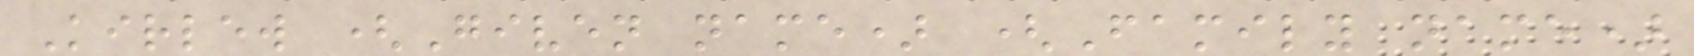Kirlew (Given name) (Family name)
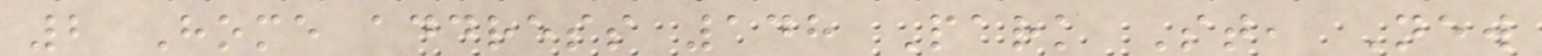2 Home address 148 Park St, New
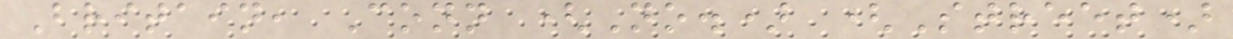Britain, Conn (No.) (Street)
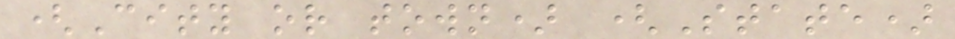(City or town) (State)
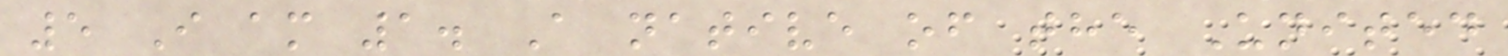5 I am 1. A native of the United
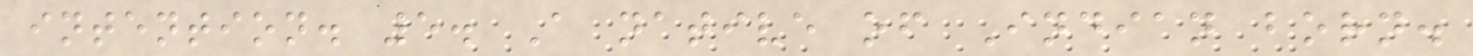intention. 5. A native of Indian born.
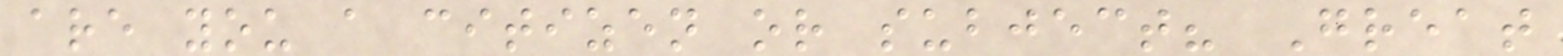are you a citizen or subject? Great
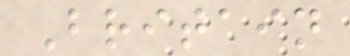Britain
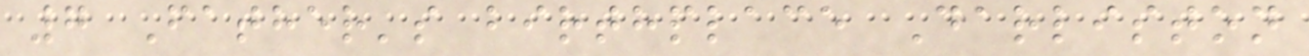7 Father's birthplace Darliston
